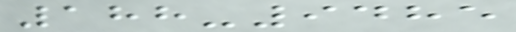188-9485
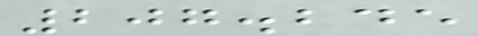207.245
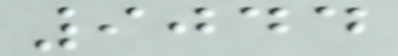9044
